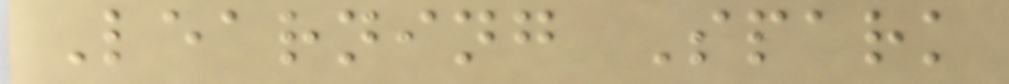Learning Spark
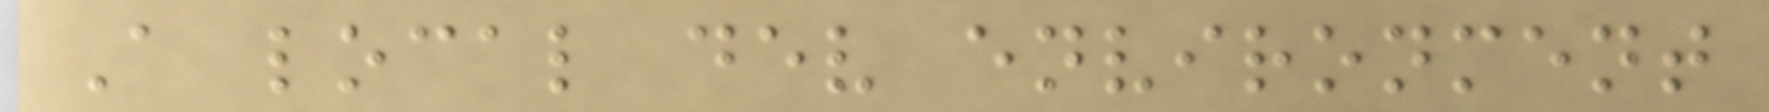A local dev environment
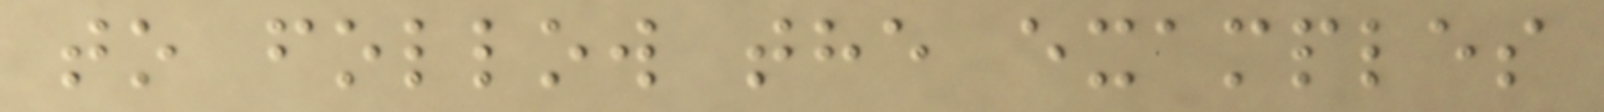to follow the examples
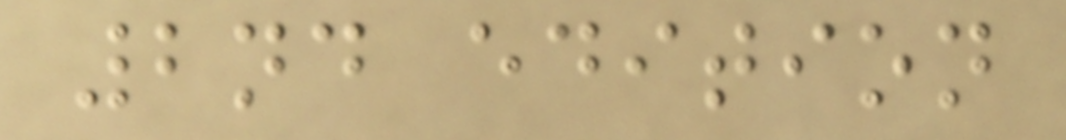2nd edition
